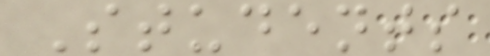Students
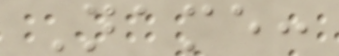Name:
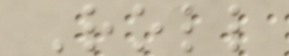Roll
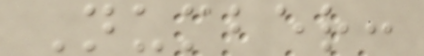Number:
